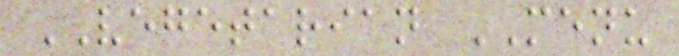VEGETARIAN MENU
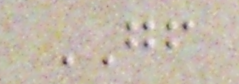GF
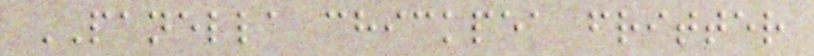PANELLA chickpea fritter
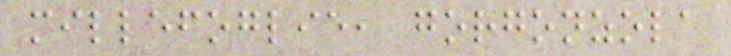millefoglie, gorgonzola
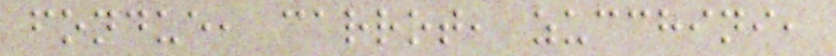fondue, carrot, zucchini,
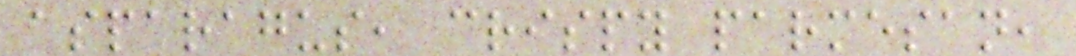asparagus, crispy parmesan,
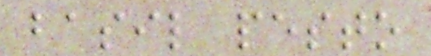basil pesto
